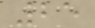25
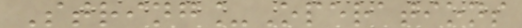String_Operations
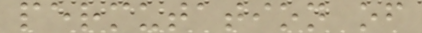permutation of
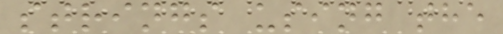strings using the
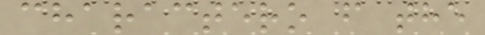charactero f the
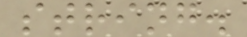string.
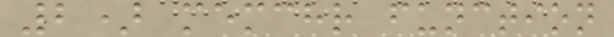2) memchr function
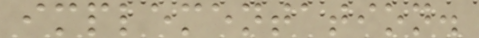implementation.
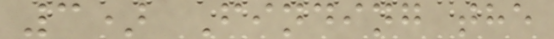3) Finding the
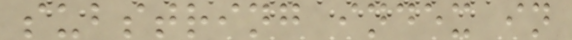substring index in
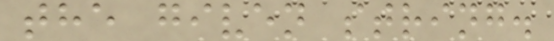the given string.
